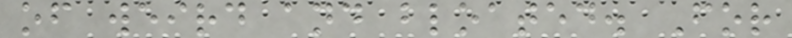of weird and bloated. For
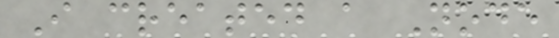I created a Node
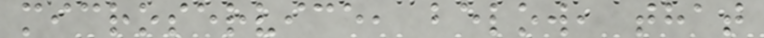microservice, below, that
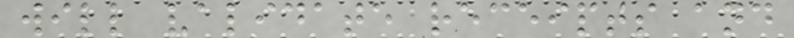will validate receipts and
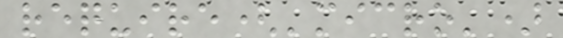require('micro')
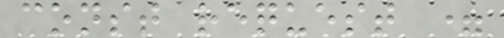const request =
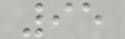95
